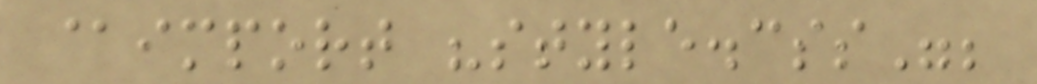@import "style.css";
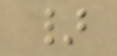}
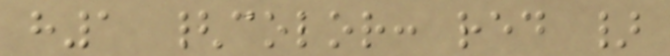h1 {color: red }
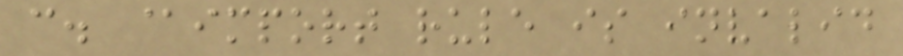c. @import rule is invalid
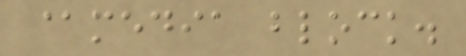@media block.
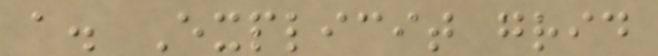a. Explicit grid
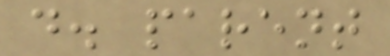d. parent
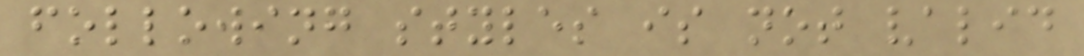following styles is not valid
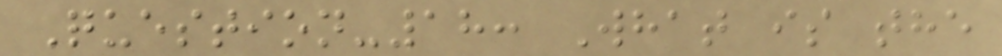Question-18: What is the
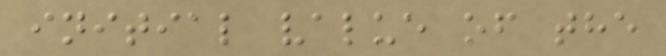initial value of the
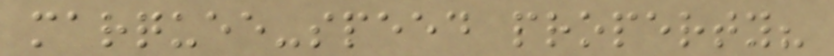marquee-speed property?
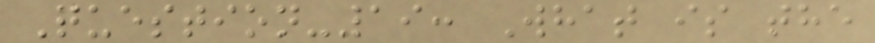Question-19: What is the
